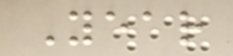Year
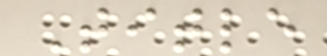Title
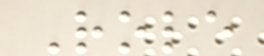Role
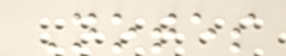Notes
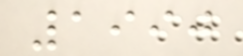1990
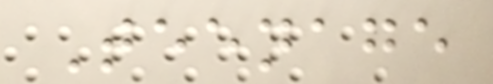Teenage
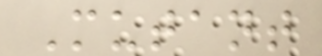Mutant
